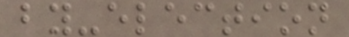by-election
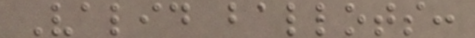Valid ballots:
